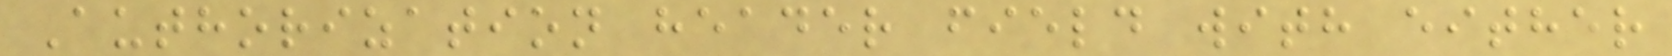Authorization header field with either
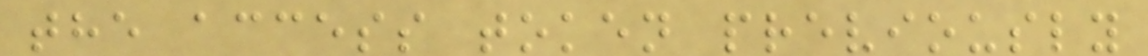the access token previously
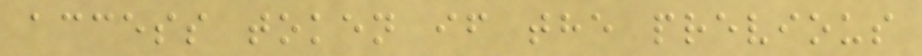access token if the previous
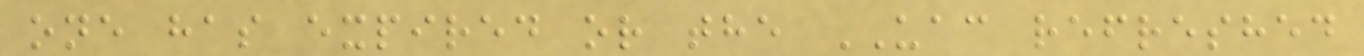one has expired or the UAC refreshed
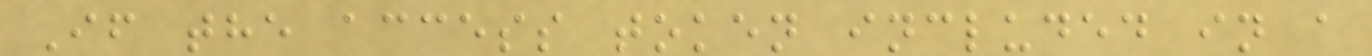If the access token included in a
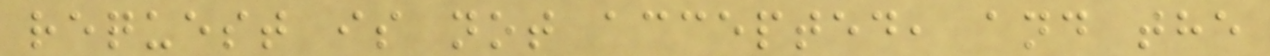request is not accepted, and the
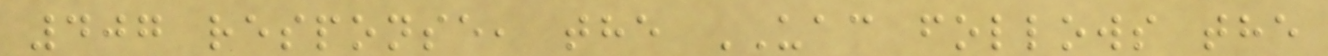407 response, the UAC follows the
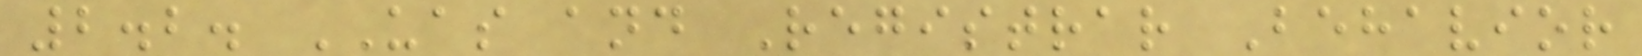2.2. UAS and Registrar Behavior
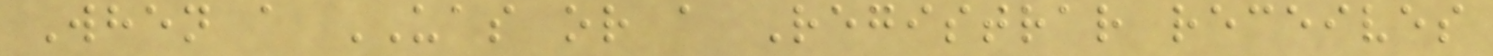When a UAS or a Registrar receives
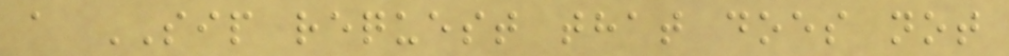a SIP request that does not
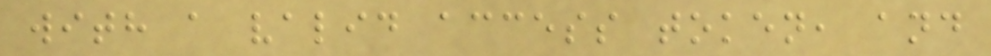with a valid access token, and
